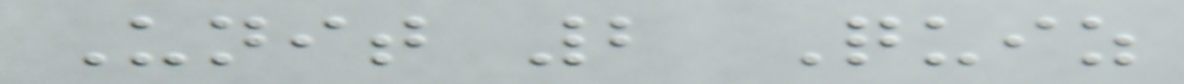Unit 2 Quiz
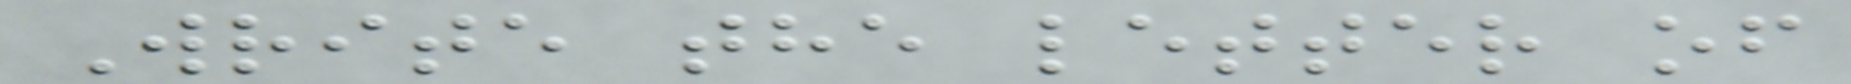Write the letter of
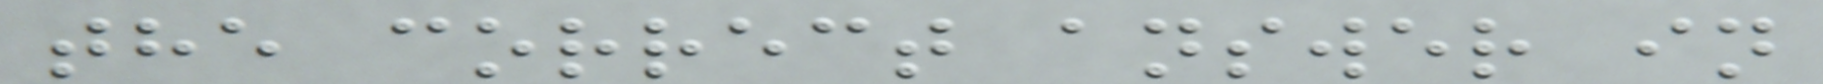the correct answer in
